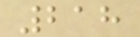218
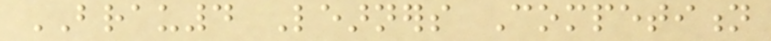BRAU4 Learners Competition
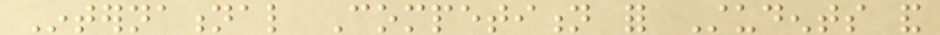International Competition for Students and
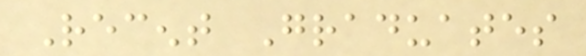Recent Graduates
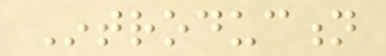Introduction
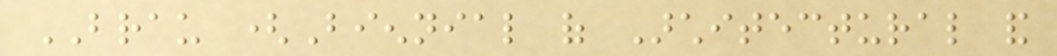BRAU (Biennial of Architectural and
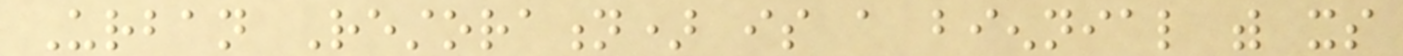Urban Restoration) is a biennial with its
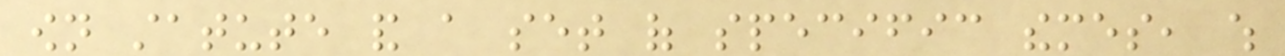own statute and a set of specific themes, which
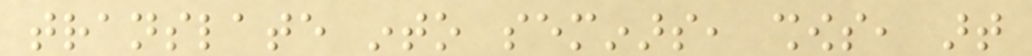translate into seminars, shows, art
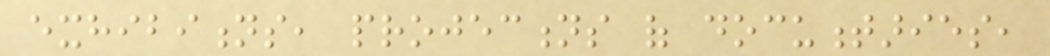exhibitions, projections of documentaries,
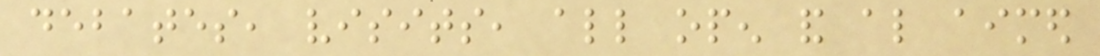debates, visits, all open and also aimed
